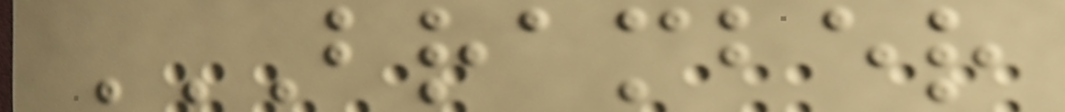BRAMBER
